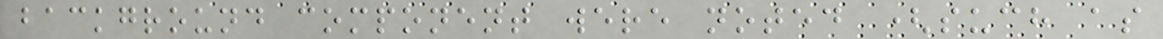background component were noted (such as
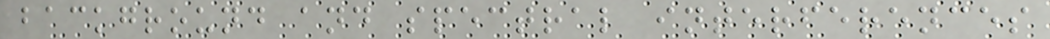background and spectral interferences
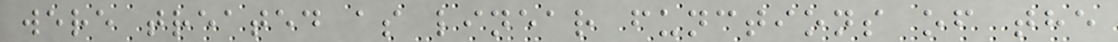were treated as linear functions of the
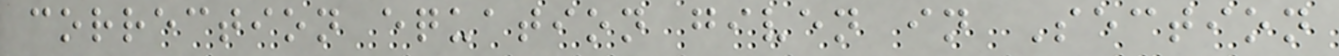correction equation given in Section
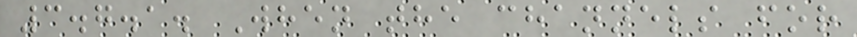3.7.1. When the channels for
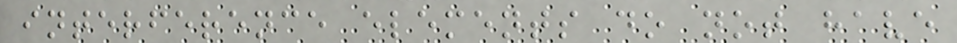interference elements do not have
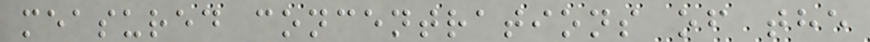measured concentrations of the
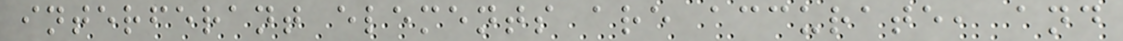interferant elements are accurate, and
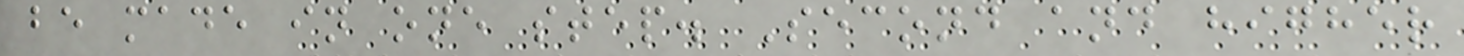be made in one step. Second and higher
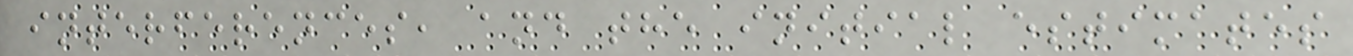interferences, and the initial estimates
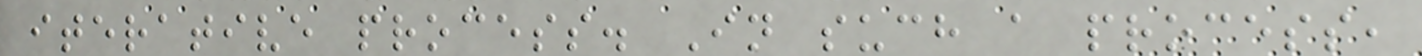iterative process. In such a process,
